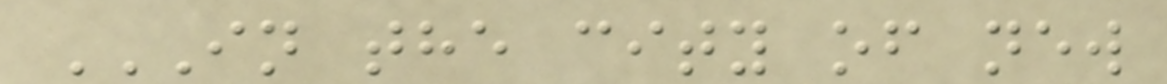IN THE CITY OF NEW
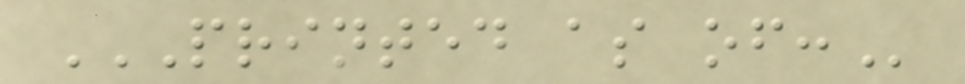PRINTED AS OF:
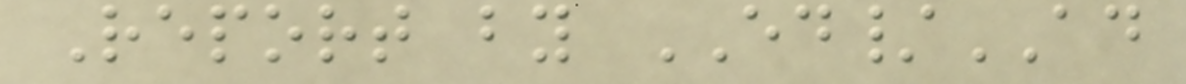Report by ED/AD
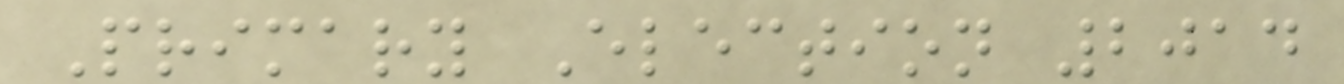Primary Election 2014
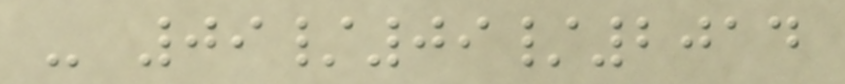- 09/09/2014
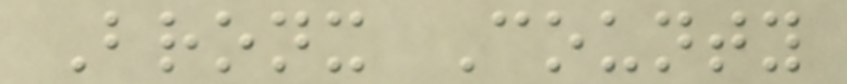Bronx County
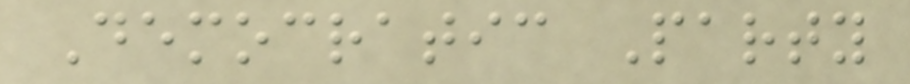Democratic Party
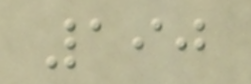190
